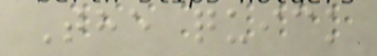The quick
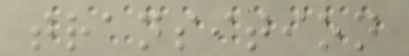transition
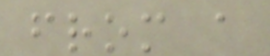from a
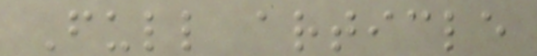Full article
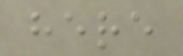here
